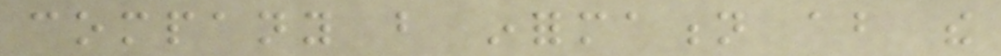company but information about the
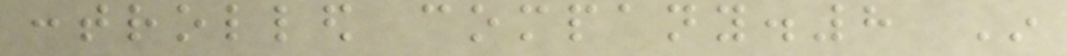controlled company.8 In
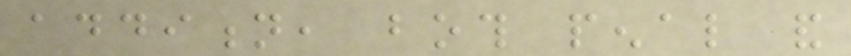addition, both penal and
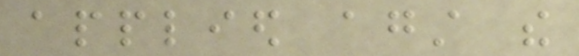applied against the
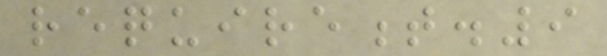requirement.9
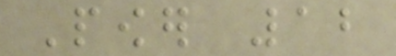Power 12
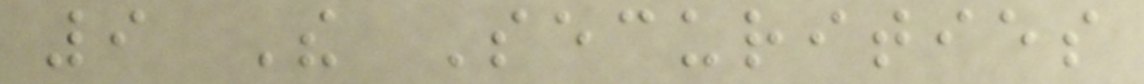9 The Securities
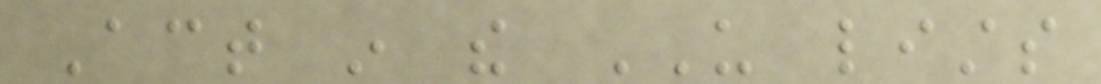Act in the US lists
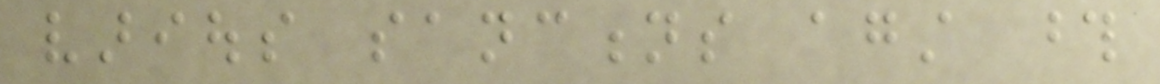various sanctions against those
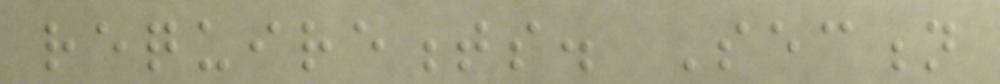requirements. Section
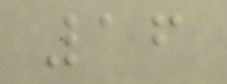16
